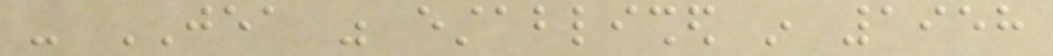- JEA was established in 1958
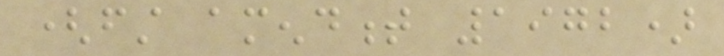(first amendment 1972)
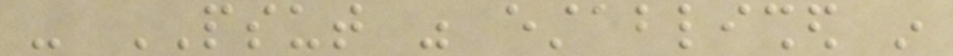- PSUT was established in
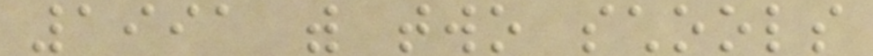1991 with two schools
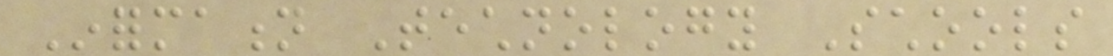Information Technology Schools
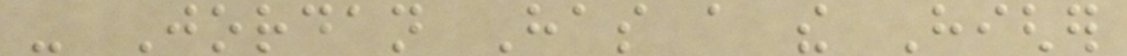- Jordan Has a the Higher
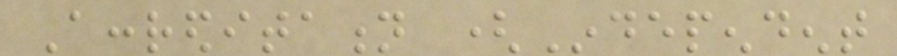Accreditation (Independent
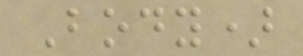Body)
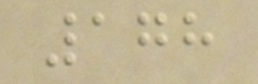178
